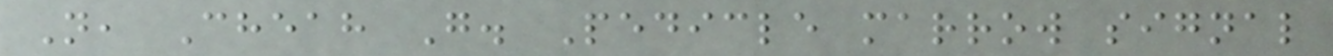N, Cheah G. Pedicle marrow signal
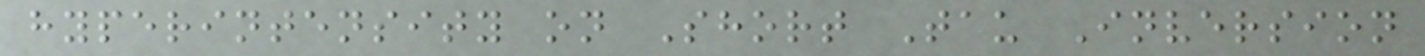hyperintensity on Short Tau Inversion
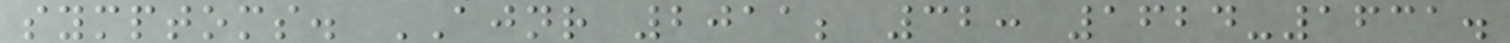symptoms. AJNR 2011; 32: 1624-1631.
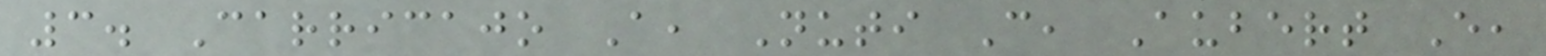3. Carricajo A, Nuti C, Aubert E,
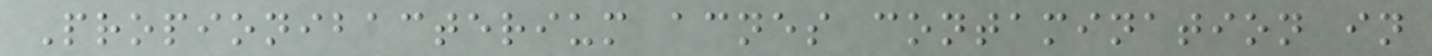Propionibacterium acnes contamination in
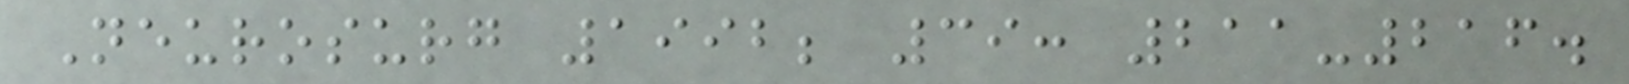Neurosurg 1992; 39: 211-216.
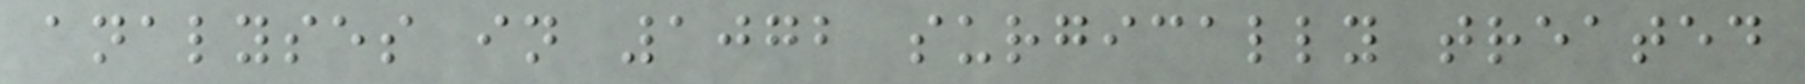analyses in 1072 surgically treated
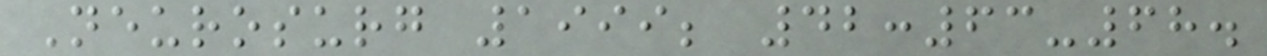Neurosurg 1999; 42:63-68.
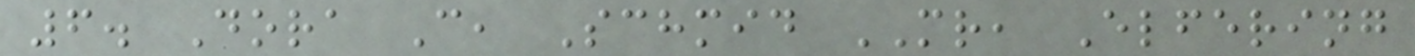6. Dora C, Schmid MR, Elfering
